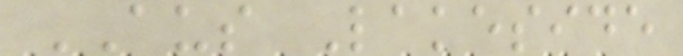AUS Lakeside
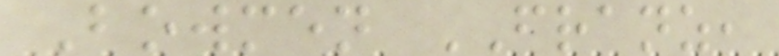Bowmen FRANZ,
